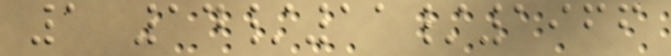1 14/11/1966
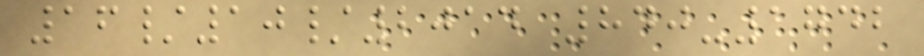16/10/2014 840-1742
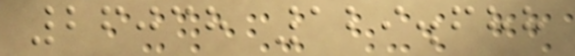26038 129.688
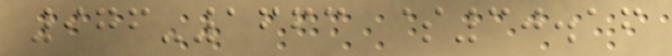976-1663 $30.16
